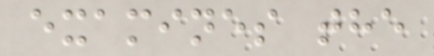examines the
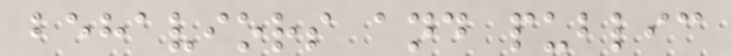behaviors and public
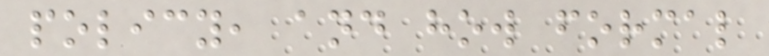policy, and how formal
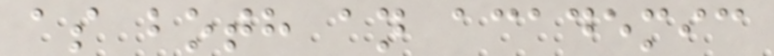as both an academic
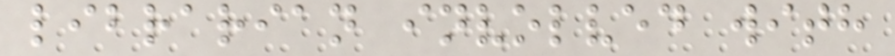librarian involved with
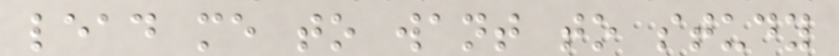lead me to want to study
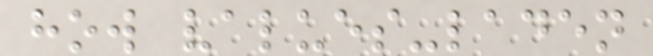how values-laden
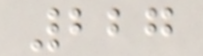227
